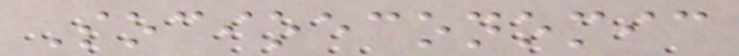Socioeconomic
